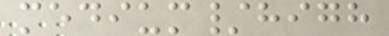medium/high
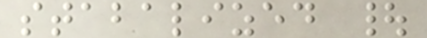stabalized |
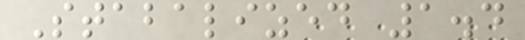Stabalized 1.4
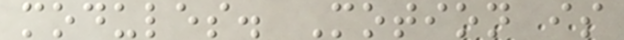modules. Motion is
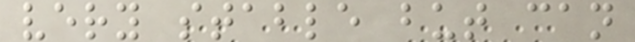very stable but can
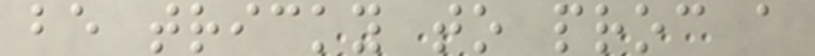be tricky to proc a
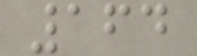164
